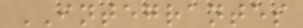INTEGRANTES
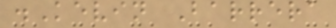.Kevin Barrera
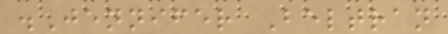.Jennifer Beltran
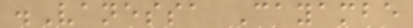.Vanessa Cayambe
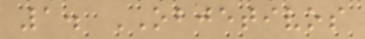1. OBJETIVOS
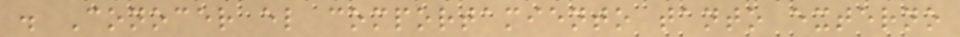. Conocer el comportamiento tanto externo
